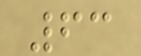63
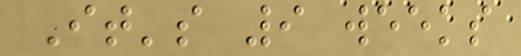It's 9 weeks
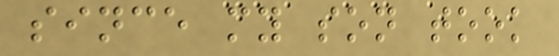since my son took
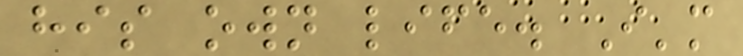his own life. I'm
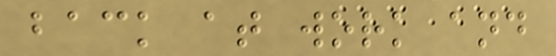back at work and
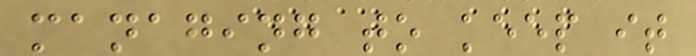managing to keep it
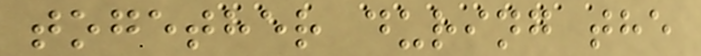together during the
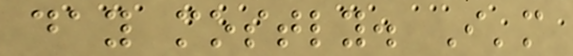day mostly. I'm
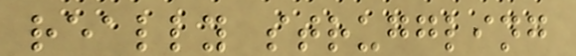really struggling
